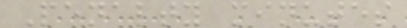Penalty minutes
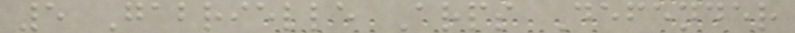5 Gabrielle Arps Defender
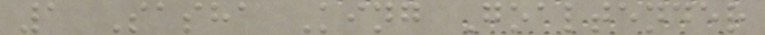1 Sasha King Goaltender
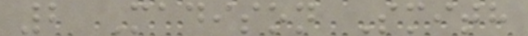2 Madison Smith
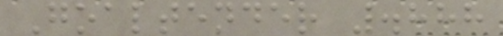Goaltender .888
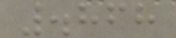.868
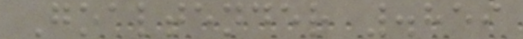Goaltender .859
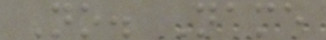No. Name
